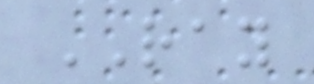RAY
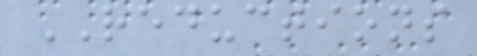REDUCTIONS
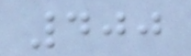400
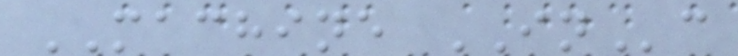MACHINE INc
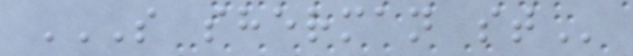S SHERMAN ST
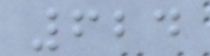624
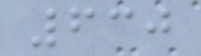630
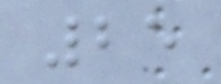25
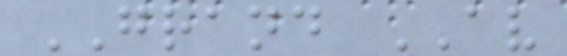GRAND AV
